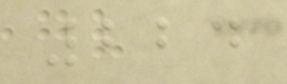224
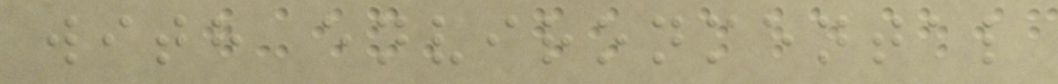with environmental
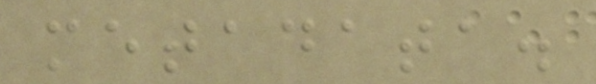metadata.
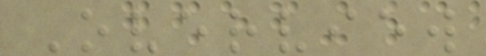Overview
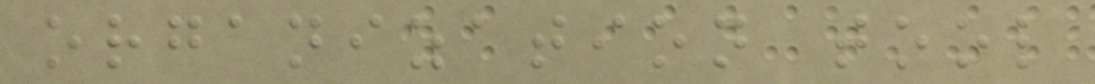organization tool
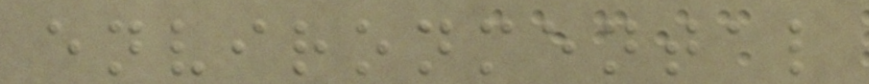environmental
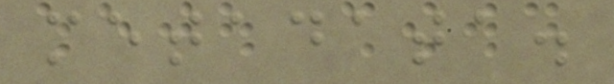metadata.
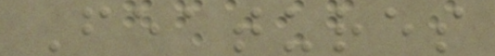Features
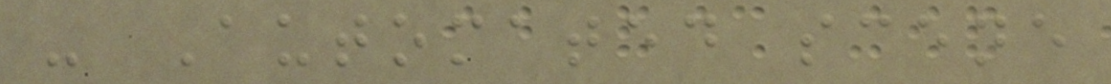- Automated scene
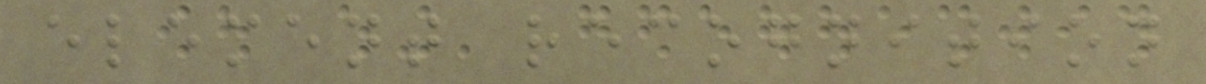element recognition
